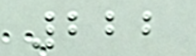222
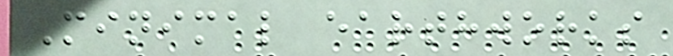Minimal earthworks
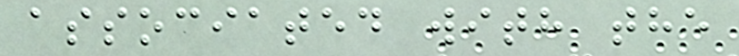associated with the
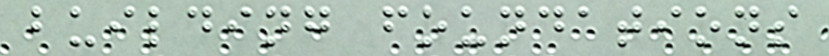building foundations
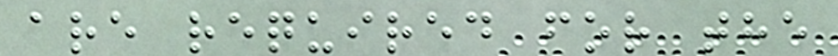are required for the
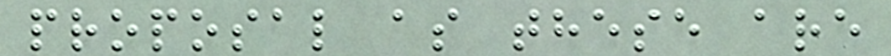proposal as these are
